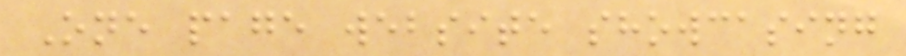One page website showcasing
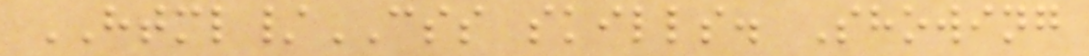HTML/CSS skills. Showing
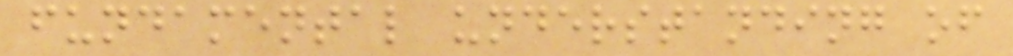fundamental understanding of
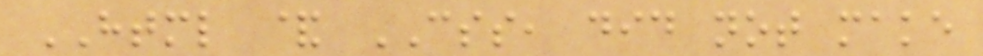HTML & CSS, did not make
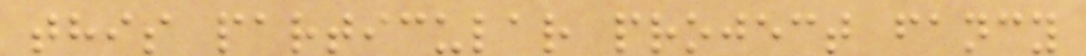this particular project fancy
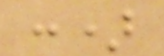:)
